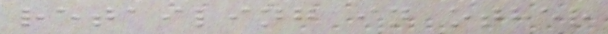retailing in other
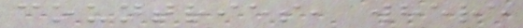countries, where
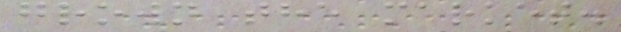grown the market.
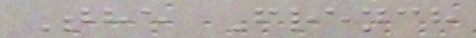The French
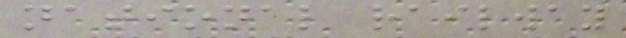national railway
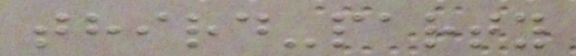third-party
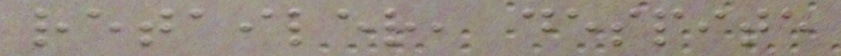retailer, despite
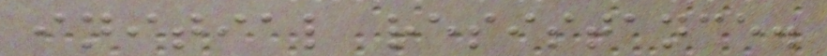initial resistance.
